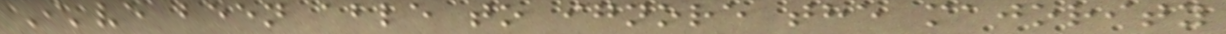I've been able to ignore the majority
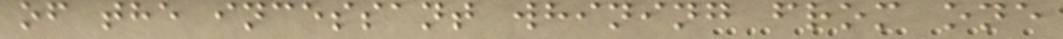of the incessant whining from one
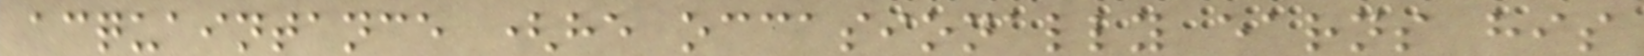acquaintance (he occasionally earns his
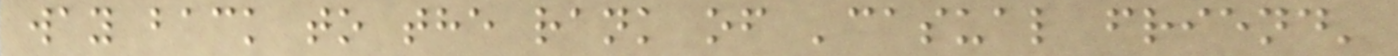way back to the rank of 'casual friend'
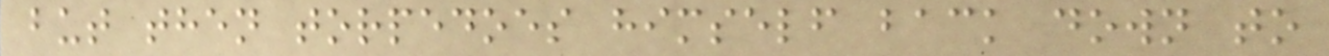but then torpedoes himself back down to
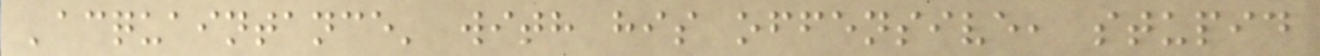'acquaintance' with his offensive, stupid
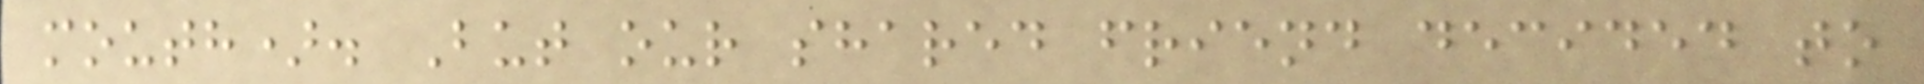mouth). But our shared friend decided to
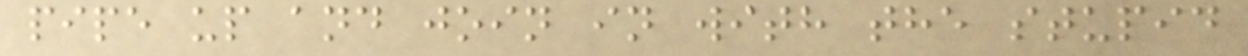pipe up and join in with the stupid
